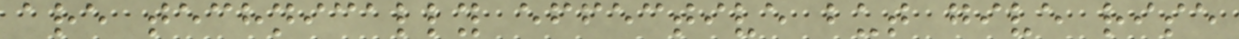are technically effective but give rise
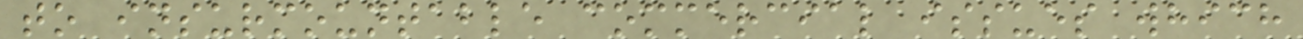to insurmountable commercial issues which
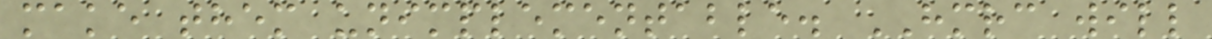make them unimplementable. HMRC will
